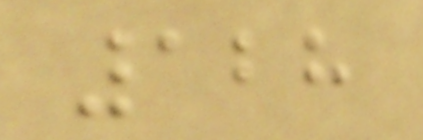128
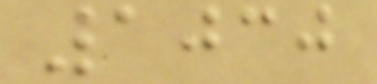1030
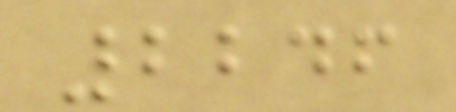2246
